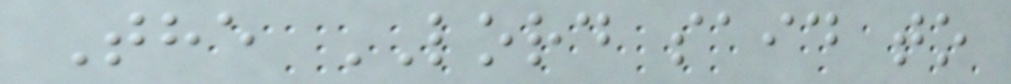The LORD said to
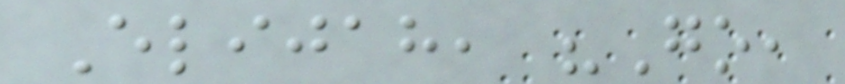Elijah, "Go,
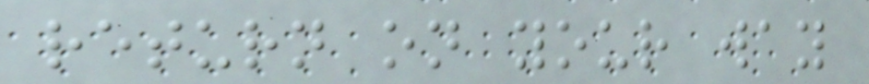return on your way
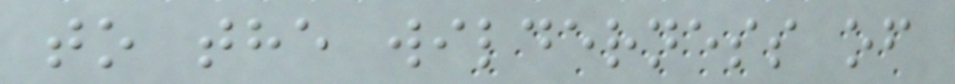to the wilderness of
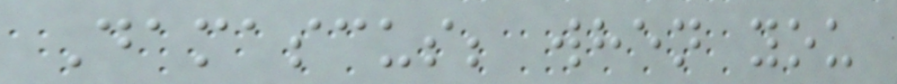Damascus; when you
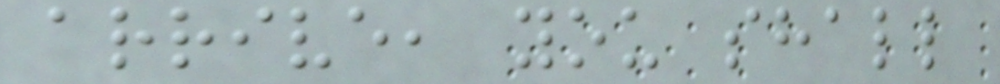arrive, you shall
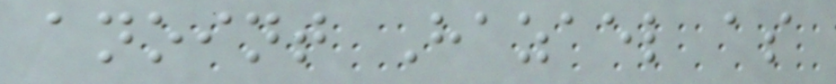anoint Hazael as
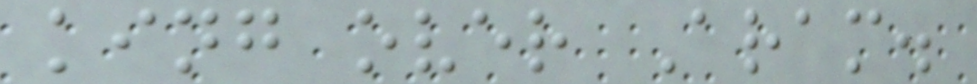king over Aram.
